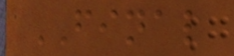FINAL
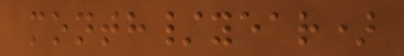month/year)
